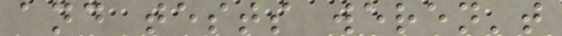and tests weren't
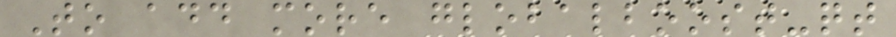To add more globalboost-qt
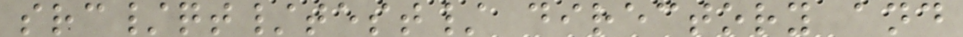src/qt/test/ directory and
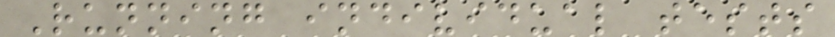Running individual tests
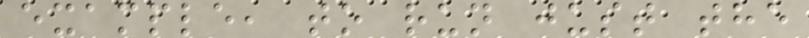example, to run just the
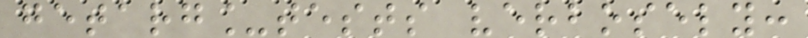getarg_tests verbosely:
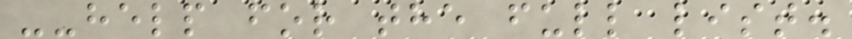--help for the full list.
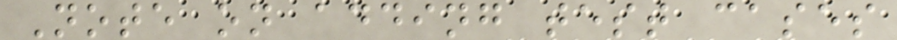Note on adding test cases
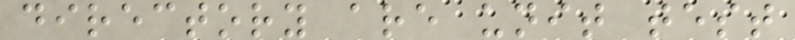directory are unit test
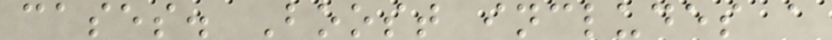cases. Boost includes a
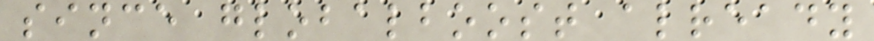since globalboost already
